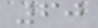60
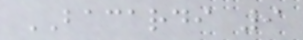BACARDI 9
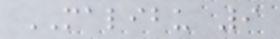MALIBU 9
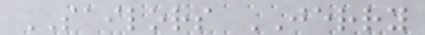SAILORS JERRY
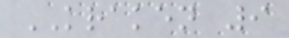KRAKEN 9
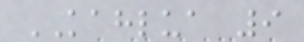KAHLUA 9
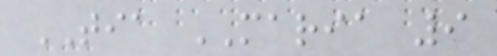TIA MARIA 9
